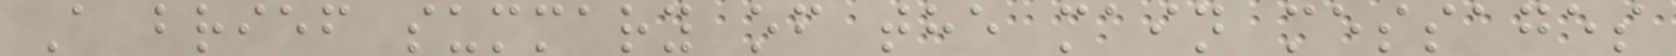A brief summary of the main messages
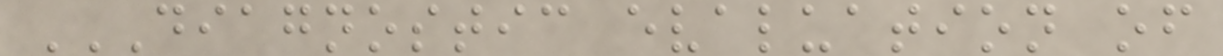DIAGNOSTIC EVALUATION OF
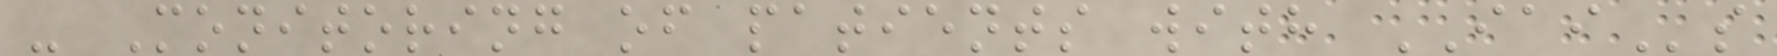- Monitoring of patients with IAIs
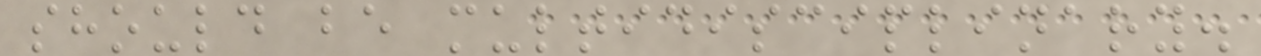should be multidisciplinary.
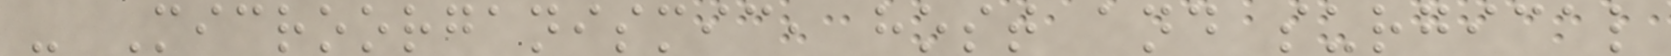- Microorganismic, host and surgical
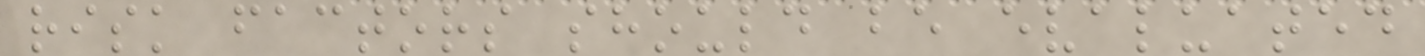risk factors should be evaluated
